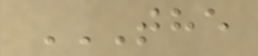THE
